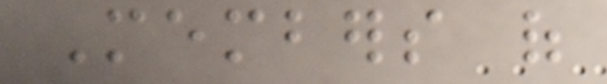Members of
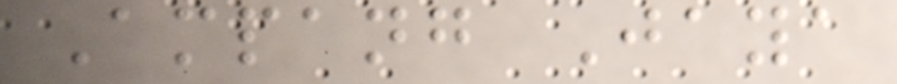Ampang Jaya
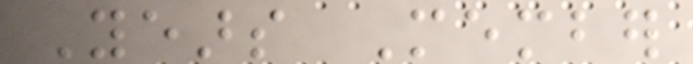Years Member
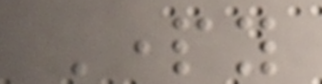Party
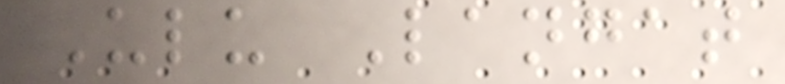Ulu Langat
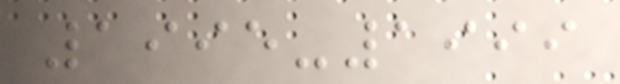1995-1999
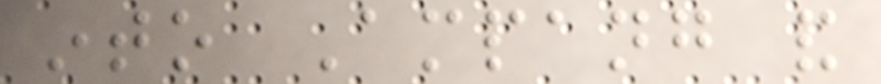into Ampang and
